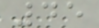45
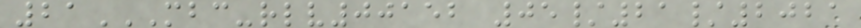21MBC-RLV00152 05/21/2021
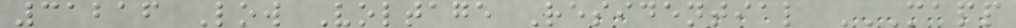31216 Low Voltage Residential MAPP
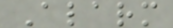Alarm
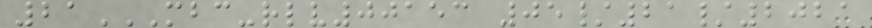21MBC-RLV00153 05/21/2021
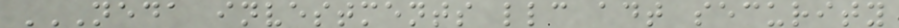NEDA INVESTMENTS LLC ADT SECURITY
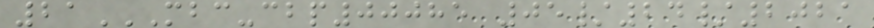21MBC-CBP00085 05/24/2021
